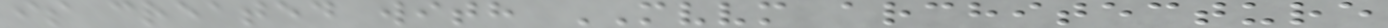is created with MVVM architecture
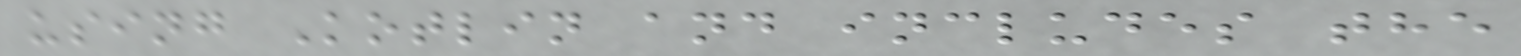using Kotlin and includes the
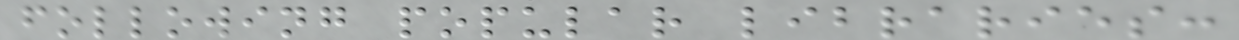following popular libraries:
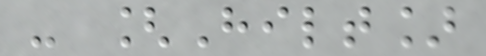- [Hilt]
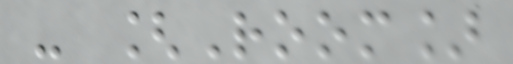- [Room]
